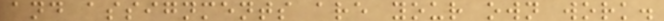and assignments are your own work.
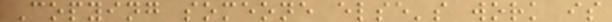Copying someone else's work is
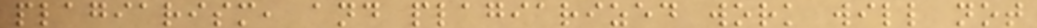plagiarism, and plagiarized work will not
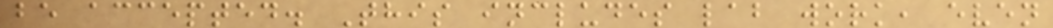be accepted. This includes lab work, even
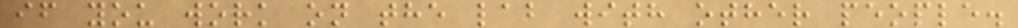if you work on the lab with other people.
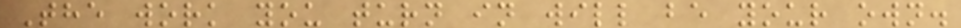The work you turn in will be your own.
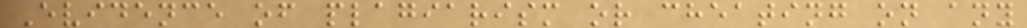Evidence of plagiarism or cheating on any
